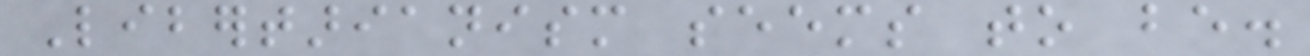Libertarianism seems to be.
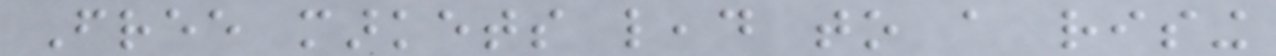Free markets lead to a rising
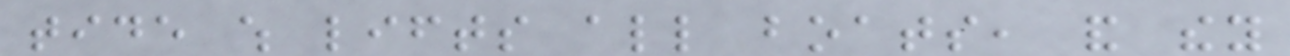tide which lifts all boats, and they
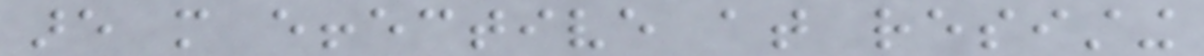are more effective at resisting
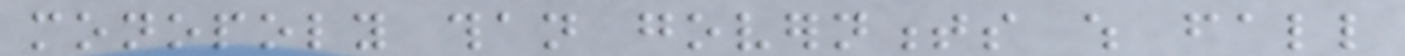monopoly than governments which fall
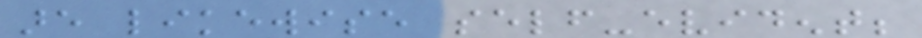are likewise self-evident;
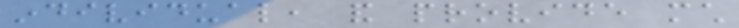individual, and provide much
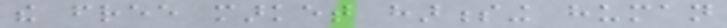the free market harnessing human
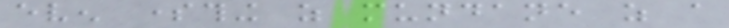even something as mundane as a
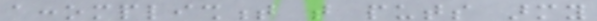accomplishment that puts army
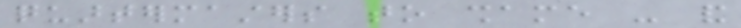quartermasters to shame - and
